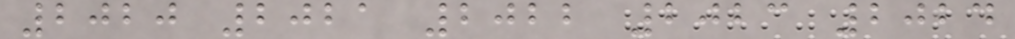2020 2021 2022 2023 2024
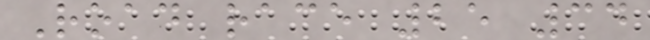Road race 25 34
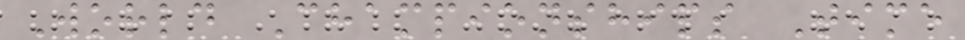World Championships Time
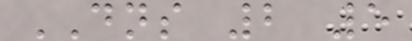DNS 2 5
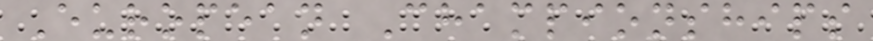European Championships
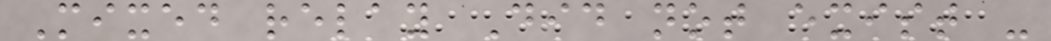Mixed relay Did not exist -
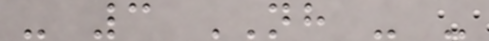- 3 NH - -
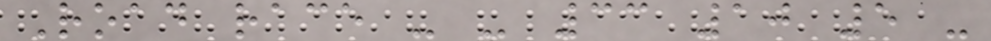Road race - - 33 10 5 -
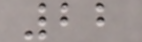22
